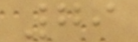79
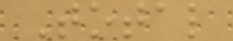Total
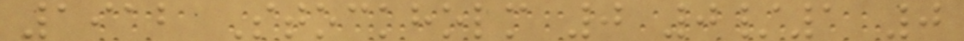1912 Stockholm 0 0/1 0
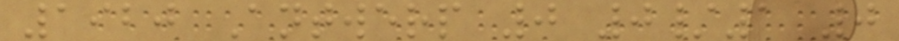1920 Antwerp 0 0/1 0
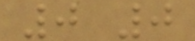0 0
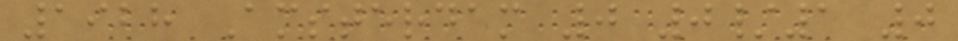1928 Amsterdam 0 0/1 0
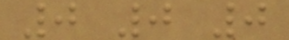0 0 0
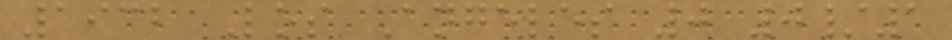1932 Los Angeles 0 0/1
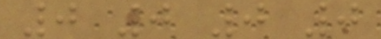0 0 0 0
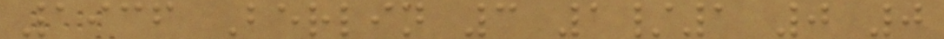1936 Berlin 3 1/1 0 0
